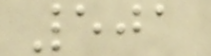501
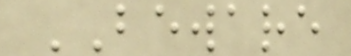BEWARE
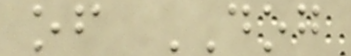of DOG
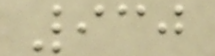930
